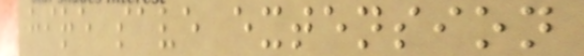hire save extension
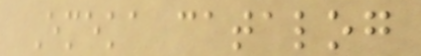Emeka catalog
